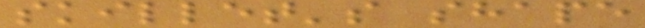skillet's shape
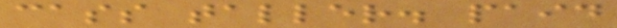cass taller. paid
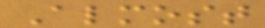Almost
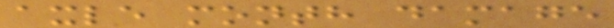axle month damage
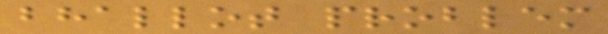bhallot problem
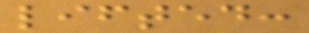lifted:
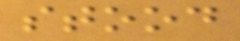stood
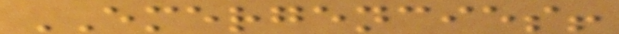EMERGENCIES!
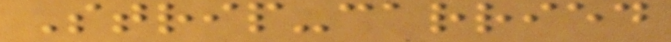Strip-carried
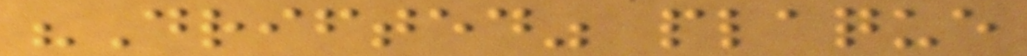"Drifted" plaque
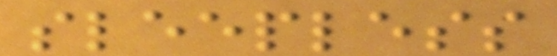sleepless
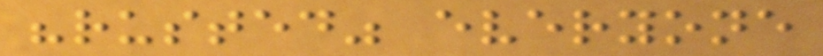"rusted" everyone
